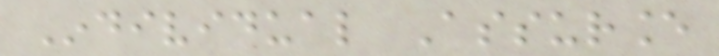Individual Assurance
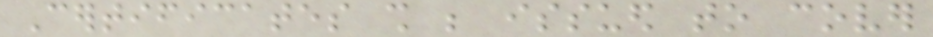Certificates shall be issued to cover
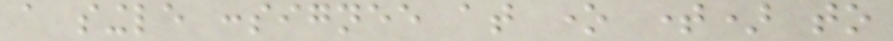a single consignee at one time) to
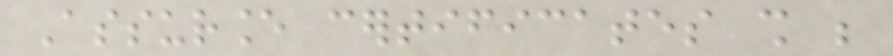Assurance certificates shall be
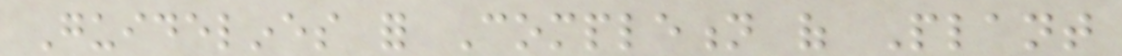Guidelines for Completion of Plant
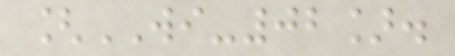[WI-02].
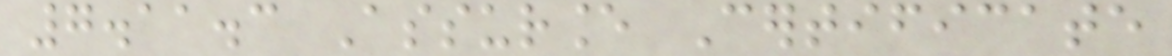7.11.3 Assurance Certificate
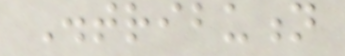Distribution
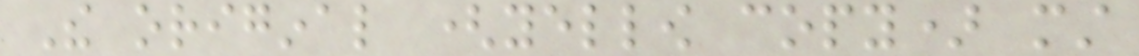The original (yellow copy) must
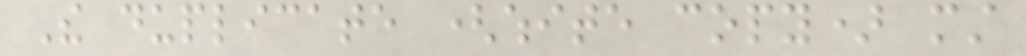The duplicate (white copy) must
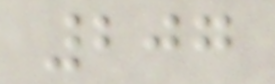207
